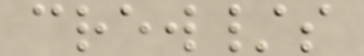crew/s
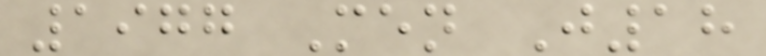1977 Men J18
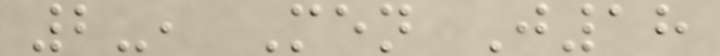2-, Men J18
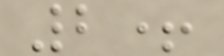2+
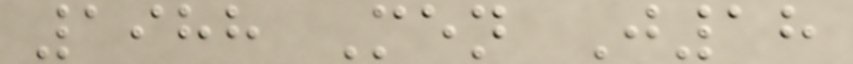1988 Men J18
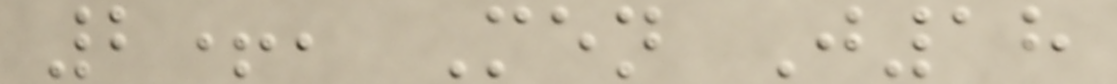2+, Men J18
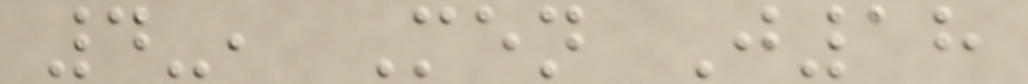4-, Men J18
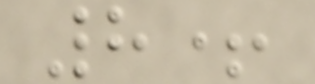8+
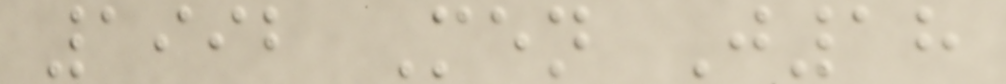1992 Men J18
